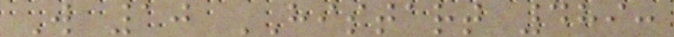W 10 HISTART 489:
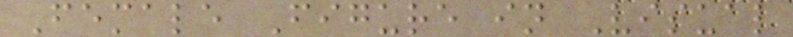Female Figure in Visual
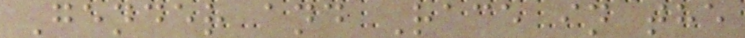Gender and Race in the
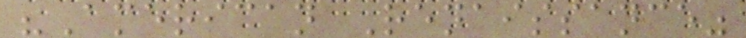"American Renaissance"
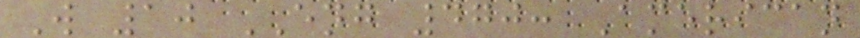W 10 ENG 470: American
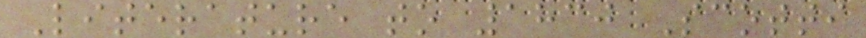Literature to 1830 Scotti
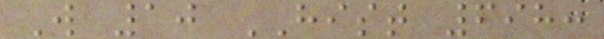W 10 HIST 698:
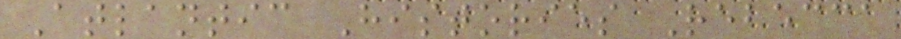Atlantic Histories Rebecca
